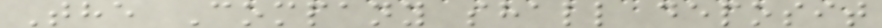The Company shall deposit
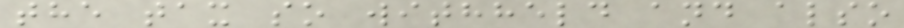the tax so withheld and also
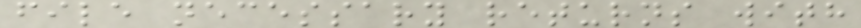file necessary returns with
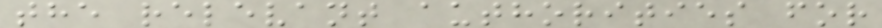the relevant authorities for
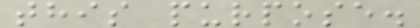this purpose.
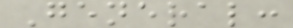General:
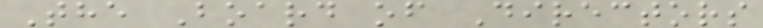The Board of Directors
